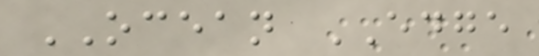OCEAN EDGE
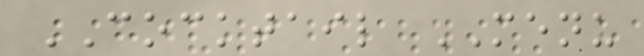COCKTAIL MENU
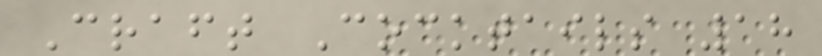Craft Cocktails 18
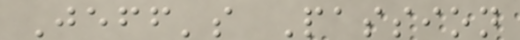Jeff's Passion
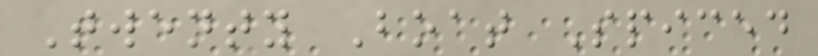Twenty Boat Spiced
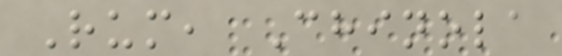Rum, Chinola
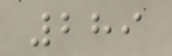289
